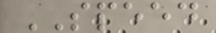SPEED
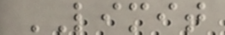LIMIT
